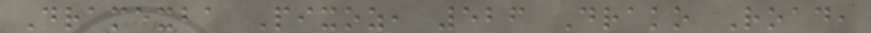Dramexba Pixoz, 526 Drako Road,
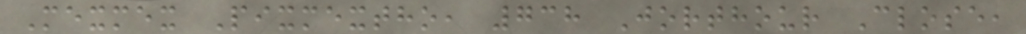Mexmex Pixmextho, 738 Jorthour Close,
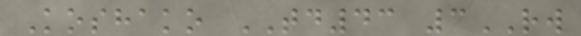Koshako TD43 3RW
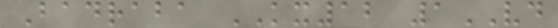Badraba KX12 1VD
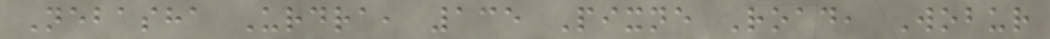Nebasha Urdra, 135 Pixne Road, Wobur
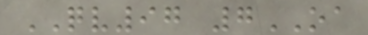QV97 7OA
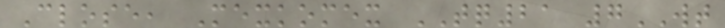Close, Mexkomex TQ21 7WT
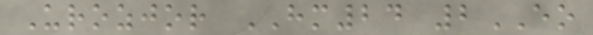Urozjor HM24 2EO
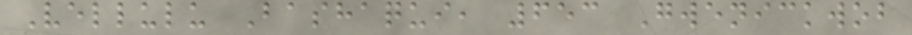Vellulu Bashaqui, 653 Gwenickwob
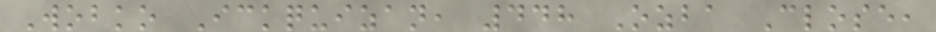Wobko Ickquizan, 448 Ozba Close,
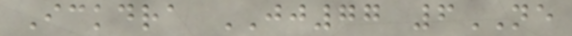Ickdra JJ77 6NE
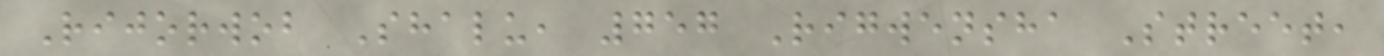Rijorwob Shalu, 757 Rigwensha Street,
